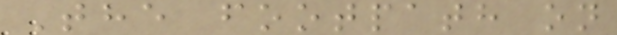The footpath on
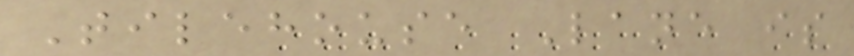Tilehouse Lane is
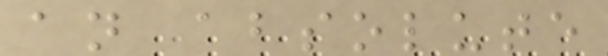an absolute
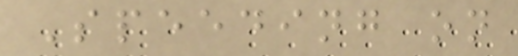Speeding on
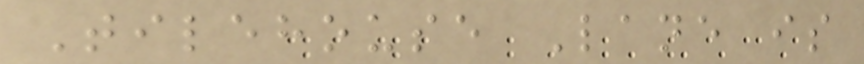Tilehouse Lane is
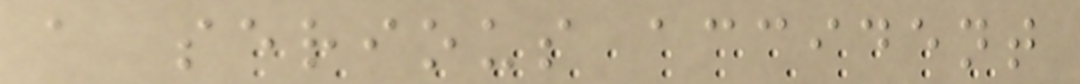a serious accident
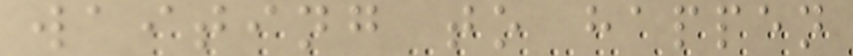waiting to happen
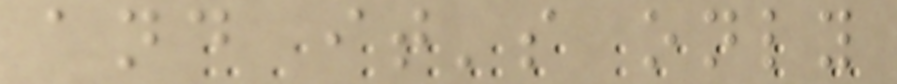and it's only
